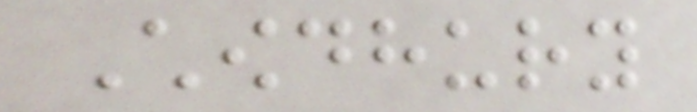Chowdhury
